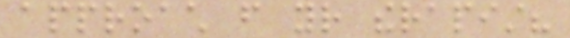approach from your therapist?
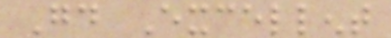Good Excellent
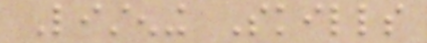Listening Skills
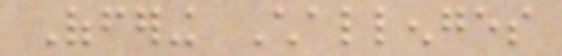Offering Challenges
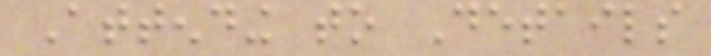Attending to Details
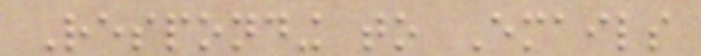Responding to Emails
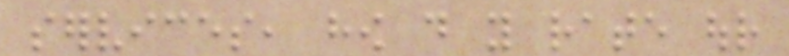services, how do you rate our
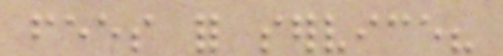fees for service?
